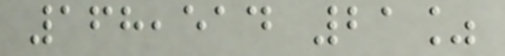168,514 21%
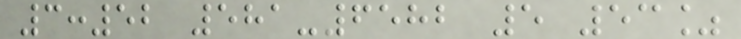3:52 581-6582 5 53%
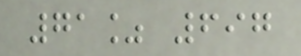71% 697
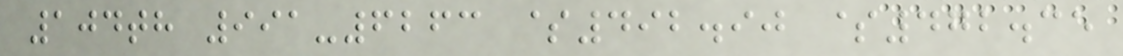104th 991-6263 $492.90 $472.35
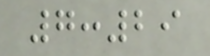7:29
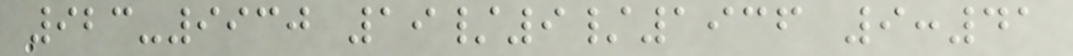923-9930 19/9/1936 9:41
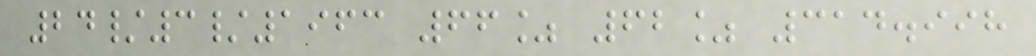24/3/1963 66% 62% 314.998
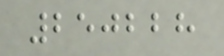250228
